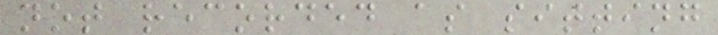not recorded as sitting
